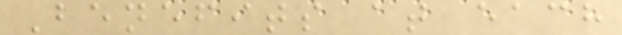Benefits at each
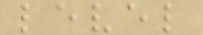level
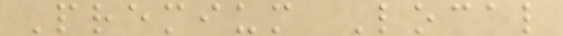Premium Local
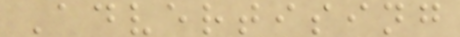Advertising
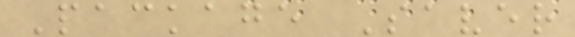Package Saver
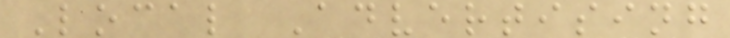Local Advertising
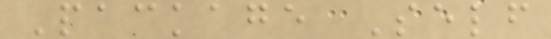Package Self
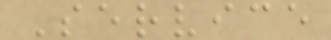Service
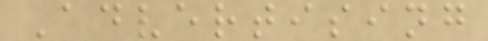Advertising
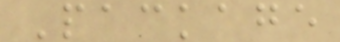Package
